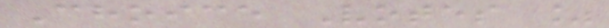Choice Votes %
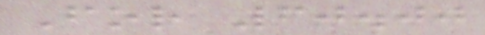For 60.00
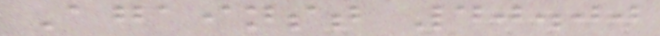Against 40.00
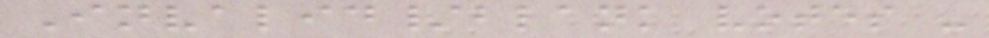Invalid/blank votes -
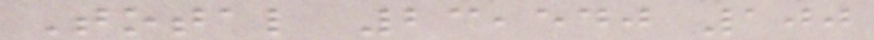Total 23,540 100
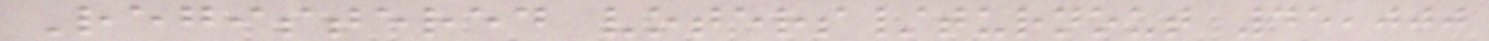Registered voters/turnout 45,000
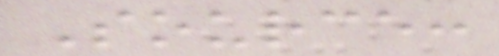Source:
